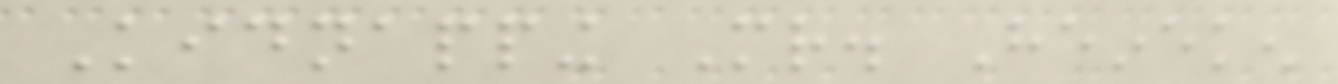Kidnapping Mr. Heineken
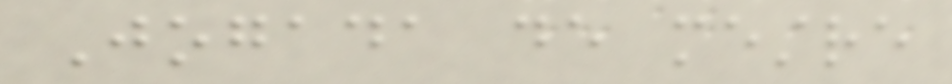Jogada de mestre
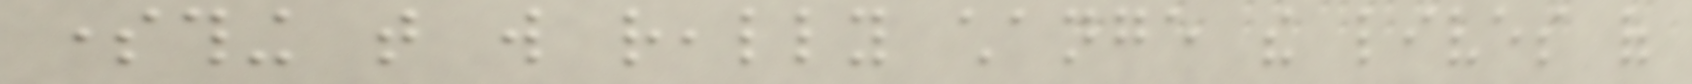something that will really change the lives of
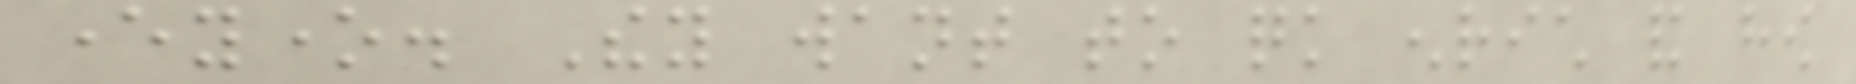everyone. They want to quick enrich and how
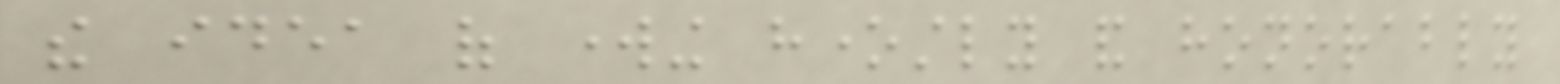the idea of working honestly and honorably
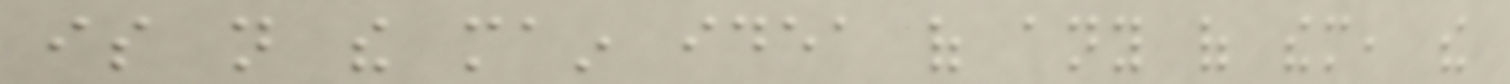is not the main idea of any of them, the
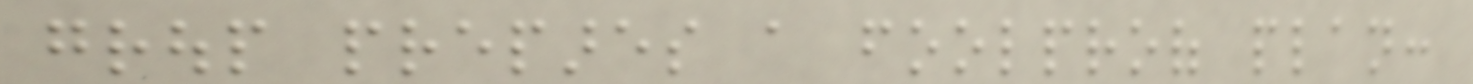group prepares a foolproof plan:
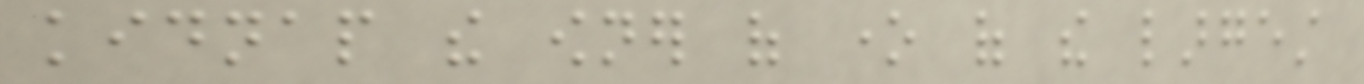kidnap the owner of one of the largest
